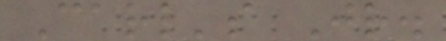Carl's Jr.
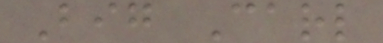Big Carl
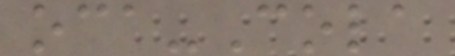oca-Cola
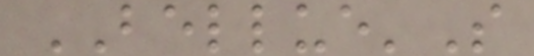BELLUE'S
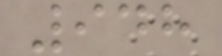948
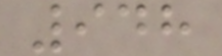948
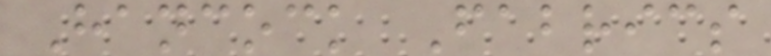Hancock Fabrics
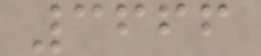3666
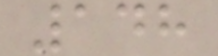148
